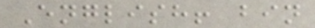English! bin
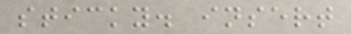sticky. insert
